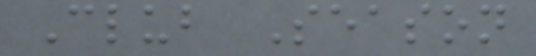Club Season
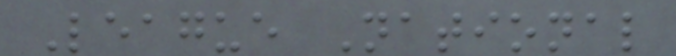League National
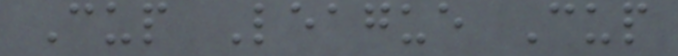Cup League Cup
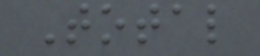Total
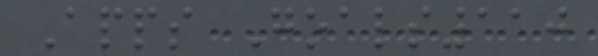Apps Goals110
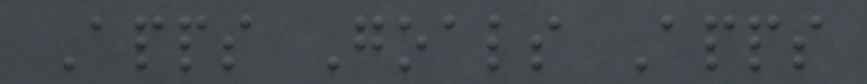Apps Goals Apps
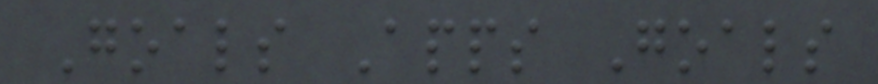Goals Apps Goals
